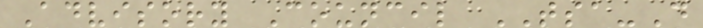Advisory Council TSA-D
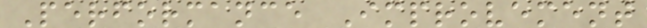Performance Improvement
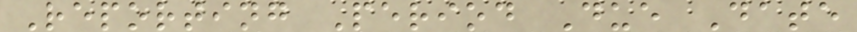Reporting Period Due Date
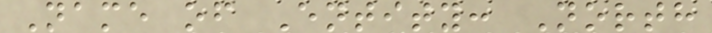Name of Entity: North
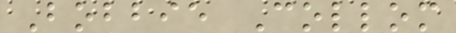Bobbie Collom
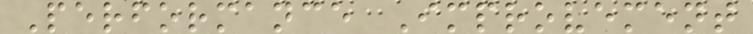Performance Improvement
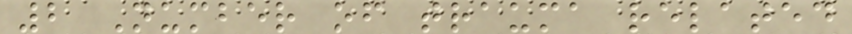2 Number of trauma related
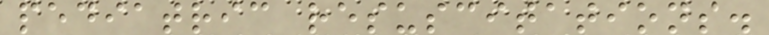pediatric resuscitations.
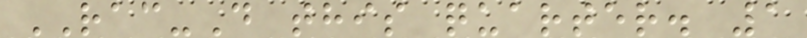RAC-D this quarter. 1
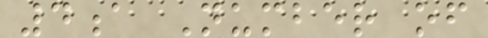4a Number of
